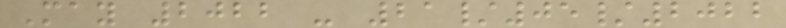May 2022 - 21/05/2022
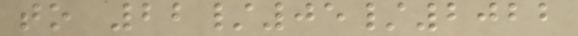to 22/05/2022
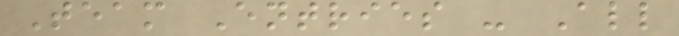Team Entries - All
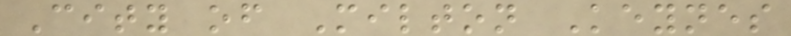City of Milton Keynes
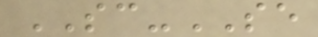SC-SE
